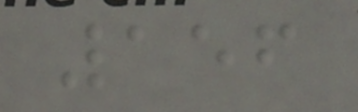156
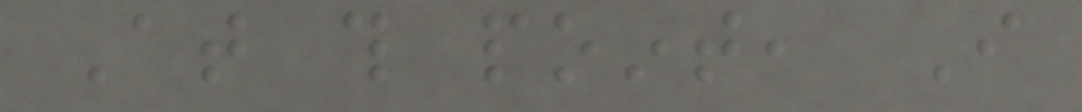At this point, I
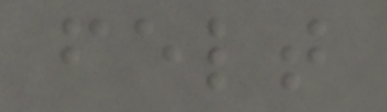felt
